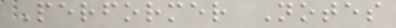Performer Notes
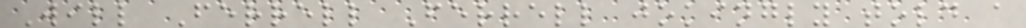Will Ferrell Ferrell jokingly told a
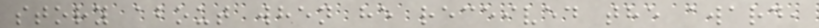story about when he received the award,
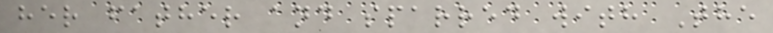her father and sparred with The
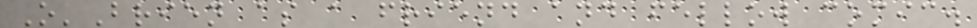O'Brien as a friend and fellow comic.
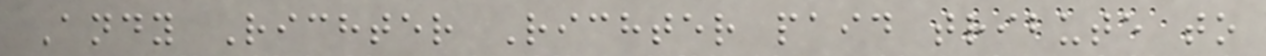Andy Richter Richter paid tribute to
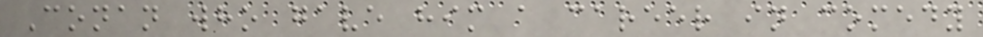Conan who gave him a career in comedy
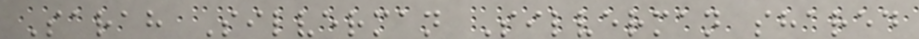Sarah Silverman Silverman shared
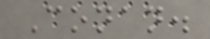Conan.
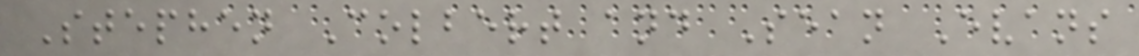Stephen Colbert and Sean Evans
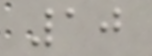10
